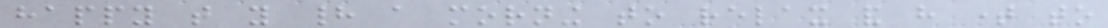happy that you had a morning to relax and have time to
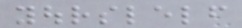yourslelf
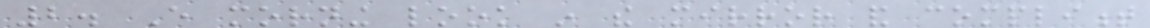2. Every morning look in the mirror and compliment
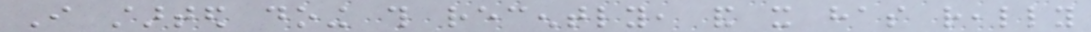I started doing this recently, and it has really
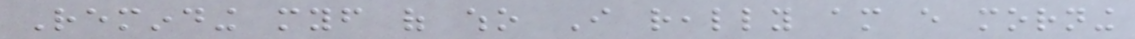Reminding myself of who I really am every morning
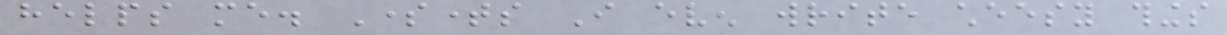helps me. Sometimes I even write cheesy things
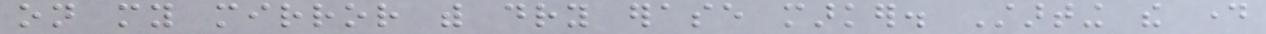on my mirror with dry erase marker. Starting the day
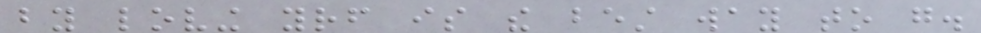by loving yourself is the best way to go.
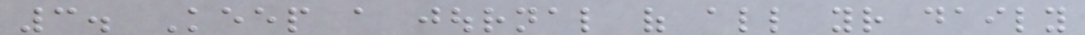3. Keep a journal of all your daily
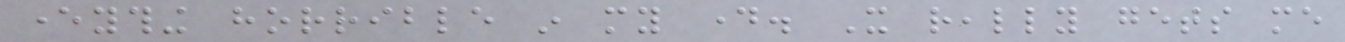everything horrible in my day. It really gets me
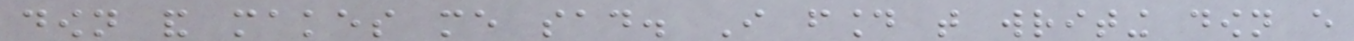down and makes me sad. I found that writing down every
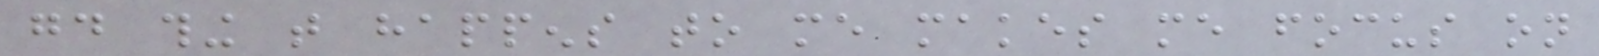good thing that happens to me makes me focus on
